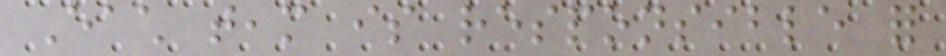Each team is responsible for
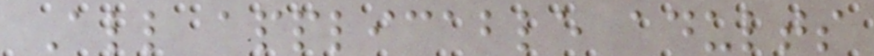All applicable adults
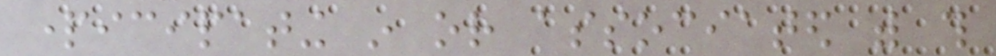participating in or associated with this
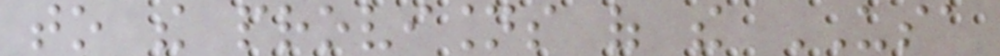to the provisions of the USA
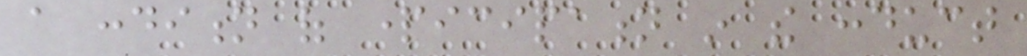a condition of participation in the conduct
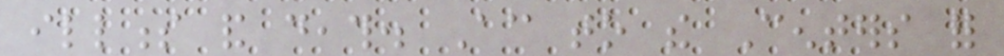illness and death. According to the Centers for
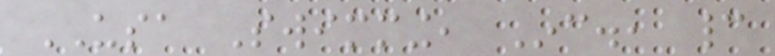USA Swimming, Inc., cannot
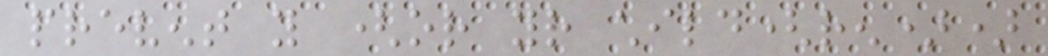prevent you (or your child(ren))
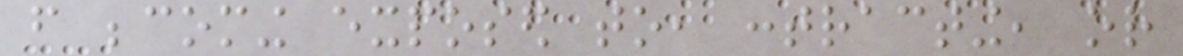from becoming exposed to, contracting, or
